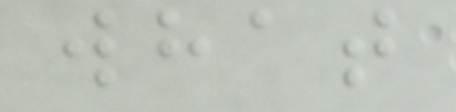what
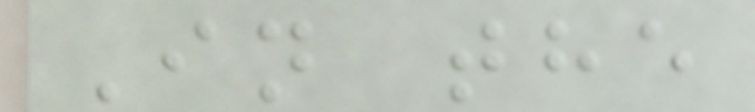In the
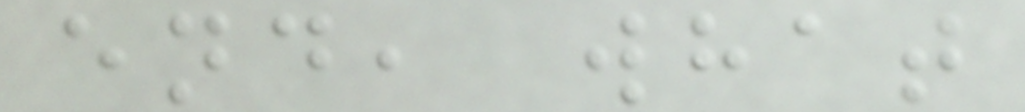end, what
